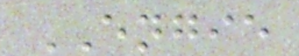ENGIE
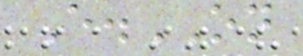E.ON
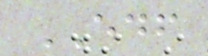EDF
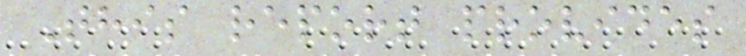This report provides
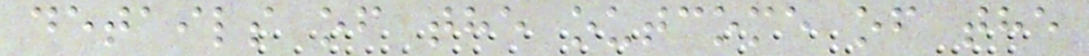details of the outcome of the
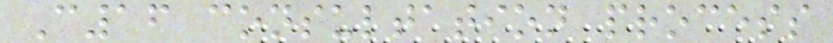C16 consultation process
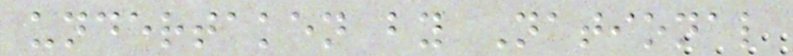undertaken by National
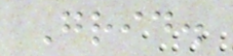Grid.
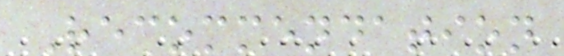Recommendation
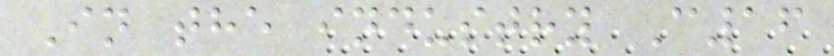In the industry C16
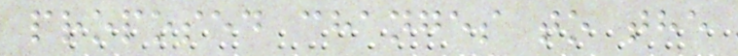proposed changes to the
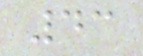43
